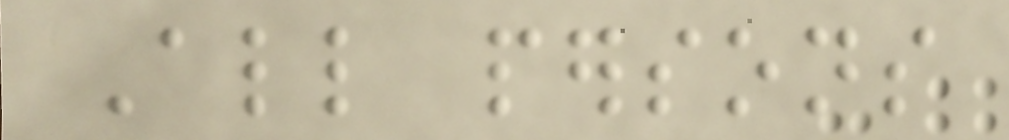All persons
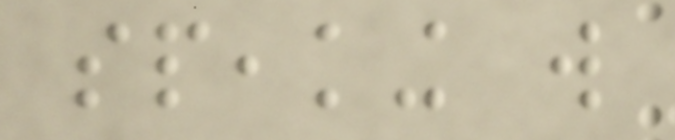speaking will
